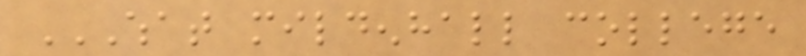WHAT MILDENHALL COLLEGE
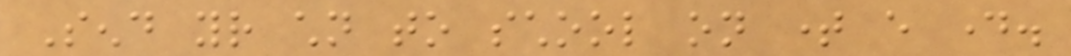Send your children to school on time every day.
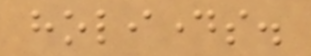holidays.
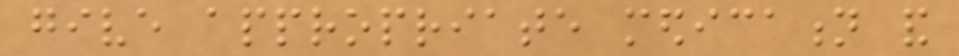give appropriate medication and
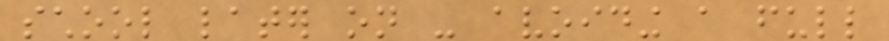school later on - avoiding a full
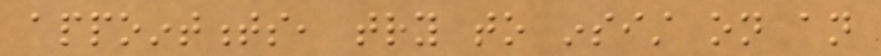appointments, try to insist on an
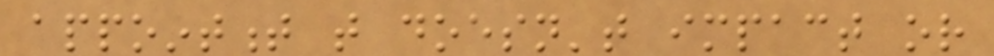appointment that doesn't impact or
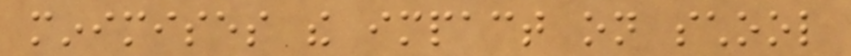minimises the impact on school
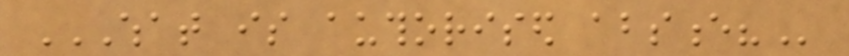WHAT IS AUTHORISED ABSENCE?
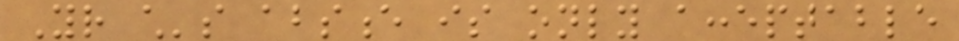Your child's absence is only acceptable
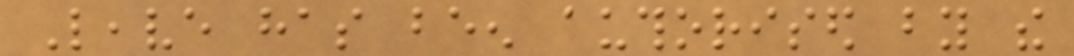Leave has been authorised by the
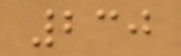230
